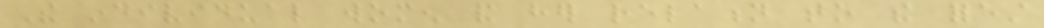The individual women and her relation to the forest
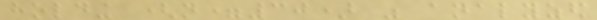holding (n=30) was analyzed
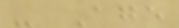- Age
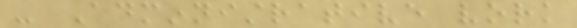- Adminnistrative vork
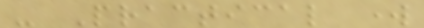- Practical work
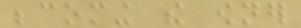becoming the owner
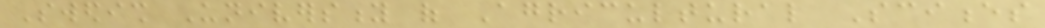Swedish University of Agricultural Sciences
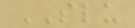SLU
